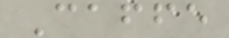Caffe
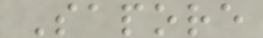Sapore
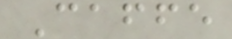Caffe
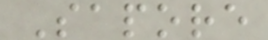Sapore
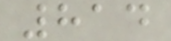814
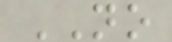NO
